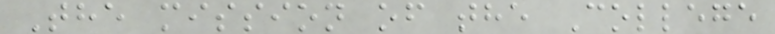The mission of the College
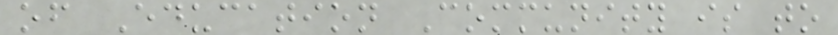of Education Community is to
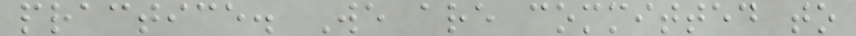practice. We are committed to
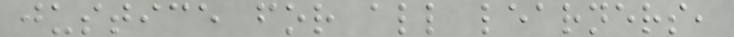justice for all learners,
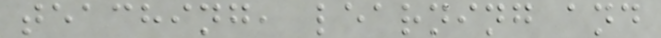teaching, learning and
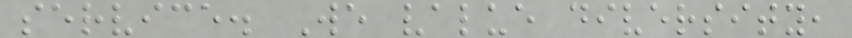service. We value diversity,
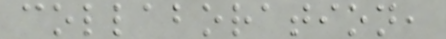collaboration,
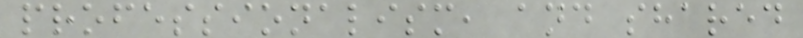professionalism, and shared
